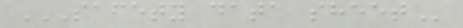SAFETY DATA SHEET
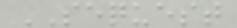SEQUEST
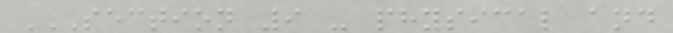SECTION 9 - PHYSICAL AND
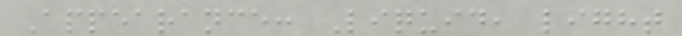Appearance: Liquid, light
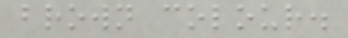brown colour.
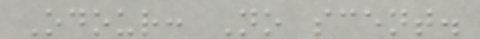Odour: No scent.
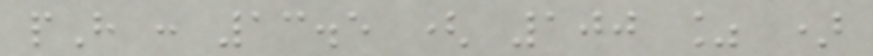pH : 13.5 ( 100 % )
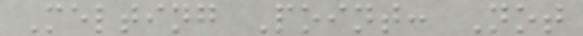Melting Point: Not
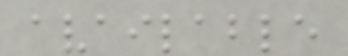available
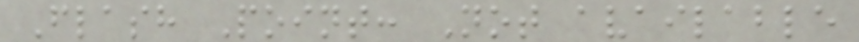Flash Point: Not available
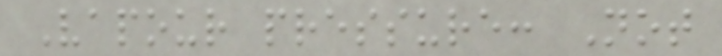Vapour pressure: Not
